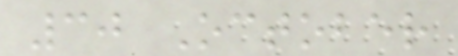30 October
